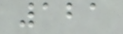121
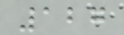127
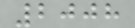2008
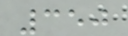350
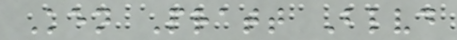Ken Pratt Blvd
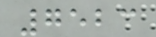7523
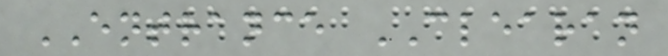ENTRANCE CLEARAN
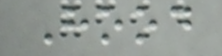Hood
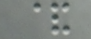&
